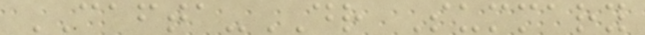CAFTA-DR Summary
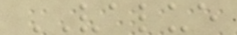VALUE
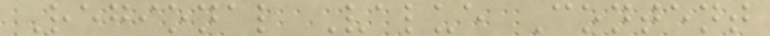Regional Value Content
